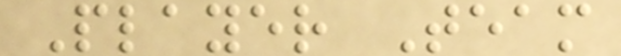Player Team
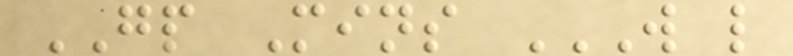GP Mins W L
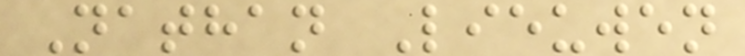Nathan Lieuwen
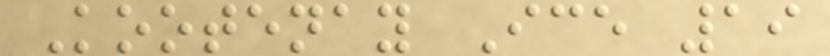Kootenay Ice 19
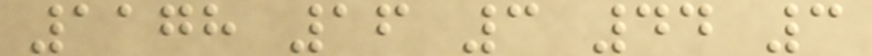1178 16 3 44 3
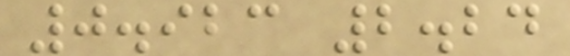0.923 2.24
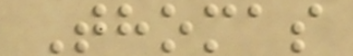Thomas
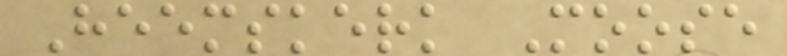Heemskerk Moose
